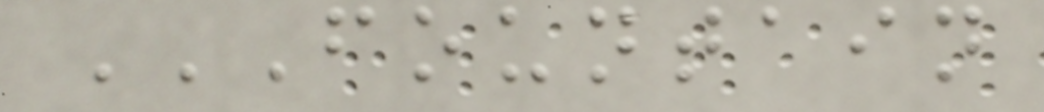FOUNTAIN
